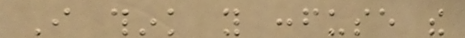I think you confuse the
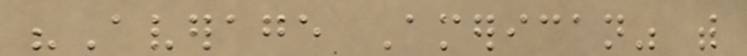"Average American" with
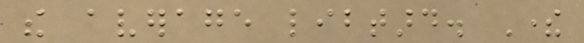the average libtard. There
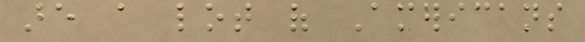are a lot of Americans
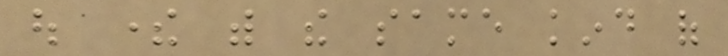out there with the same kind of
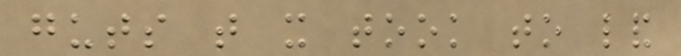guts that it took to land
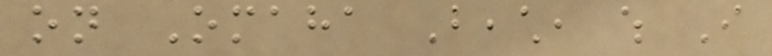on Omaha Beach, which I
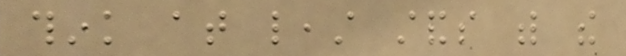think at least stands with the
